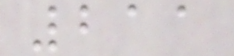211
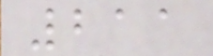211
